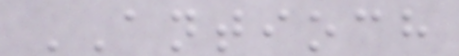ANTIOCH
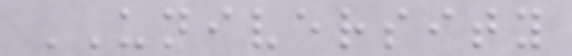UNIVERSITY
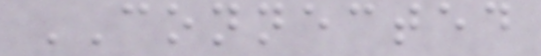CONNECTED
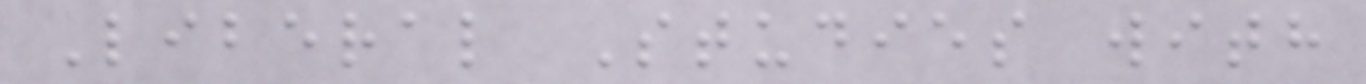Liberal Studies with
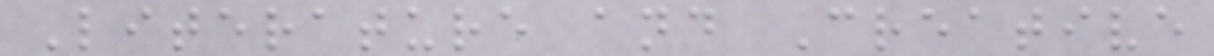Literature and Creative
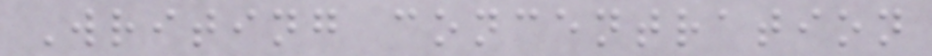Writing concentration
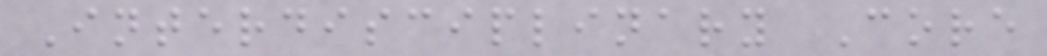Interdisciplinary Core
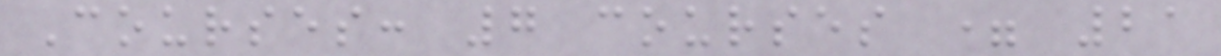Courses: 7 courses = 21
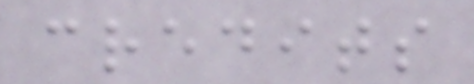credits
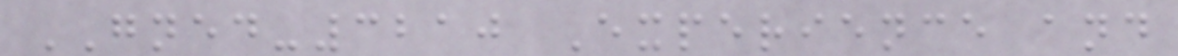GNED-3210 Experience and
